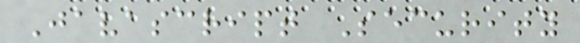Javascript Security
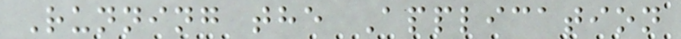Running the Application
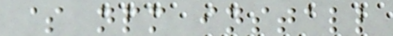$ npm install
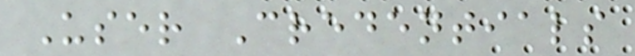User Credentials
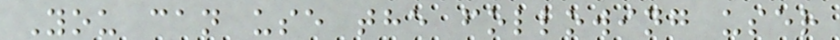You can use the following user
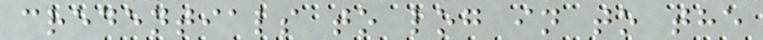credentials to log in to the
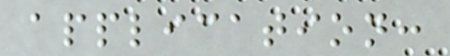application:
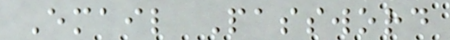Email Password
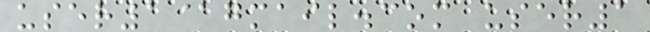user1@gmail.com user1
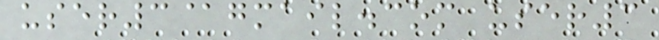user3@gmail.com user3
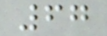67
